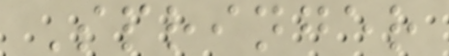Springer
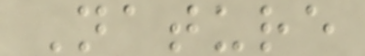Nature
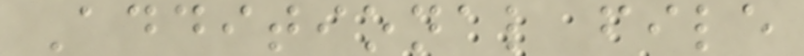Additional file
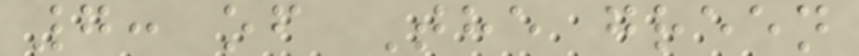7: of The green
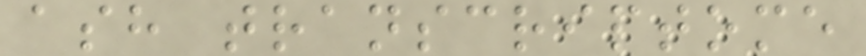ash transcriptome
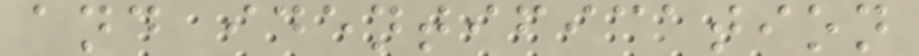and identification
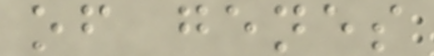of genes
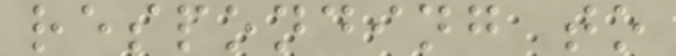responding to
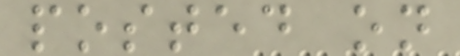posted on
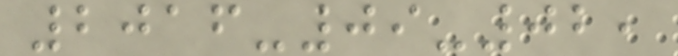2016-09-02,
